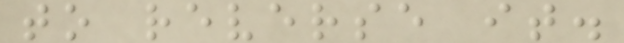to reverse it.
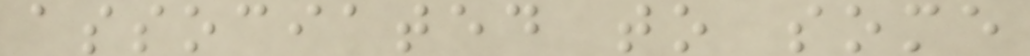associated to some
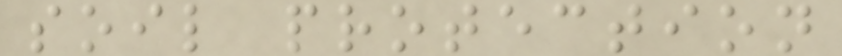soil protection
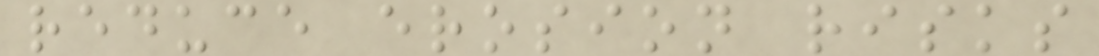reduce erosion risks
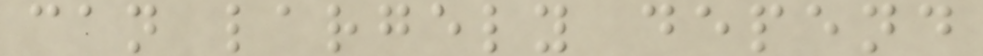can largely depend
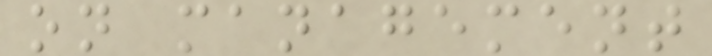on management
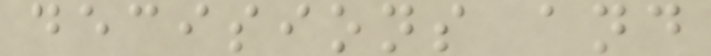decisions and
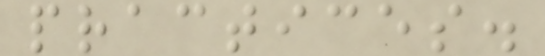practices.
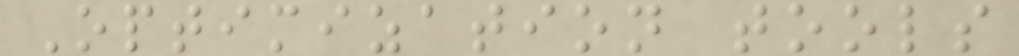Optimization tools
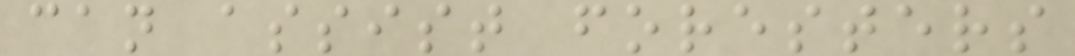can assist foresters
